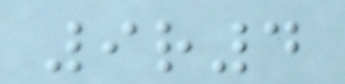9r4
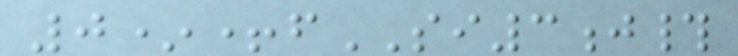0*+fSI3j#
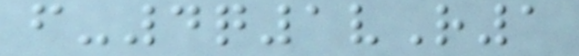f-4q1vR1
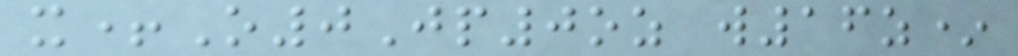x+O0Jp0oz w16z*
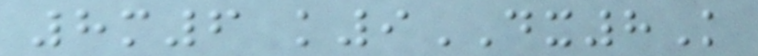8m6 k9DX8K
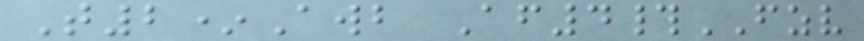T2*Awb Af4#FZV
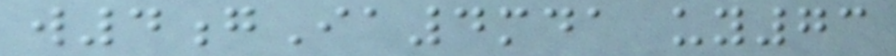w4gIa4mda uy73
